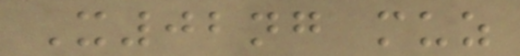X02ng muz
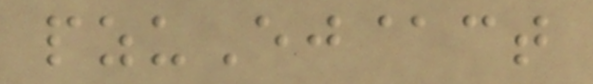pzuEj@ct
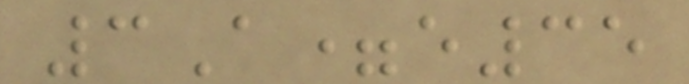3A=e35
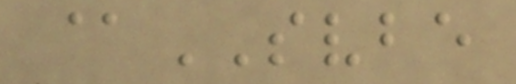@SVBE
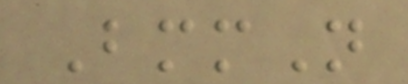BmmN
